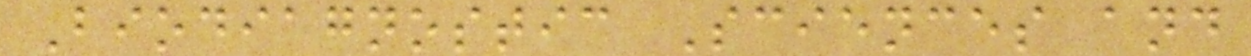Biodiagnostic Sciences and
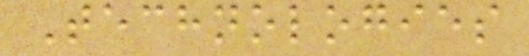Technologies
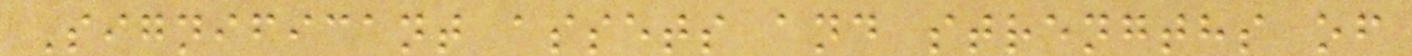Significant assets and strengths of
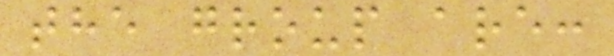the group are:
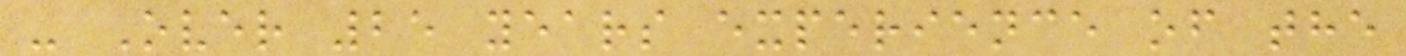- Over 25 years experience of the
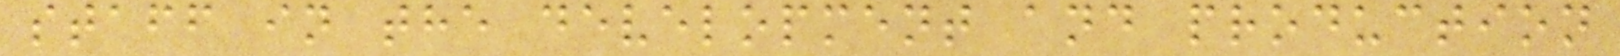staff in the development and production
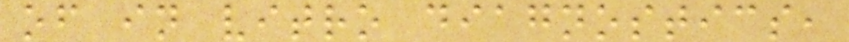of in vitro diagnostics,
